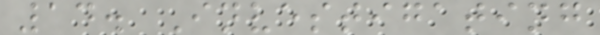14. Investigating
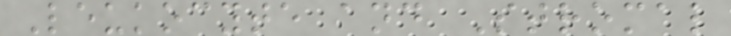Leukocyte and Stromal
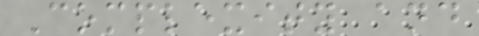Complexity and
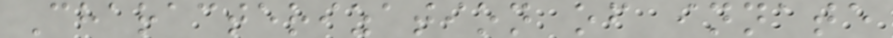Characterization of innate
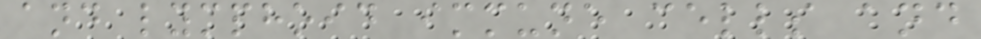and lymphoid immune cells and
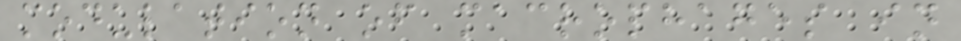modulation of macrophages in
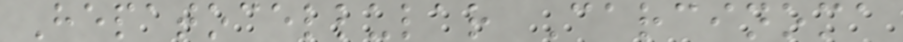Hepatocellular Carcinoma
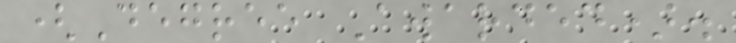(Degree Awarded).
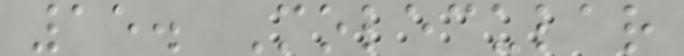15. Molecular
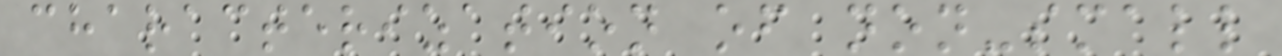characterization of non-small
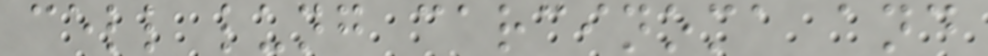cell lung carcinoma and
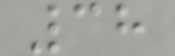38
